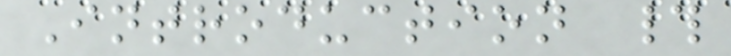Introduction #
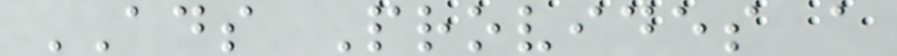ADS Provides a
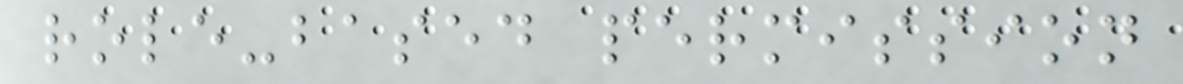role-based permission
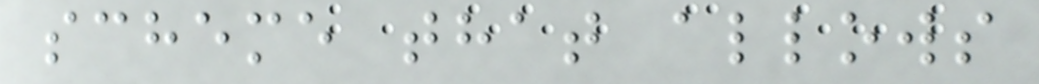scheme that allows
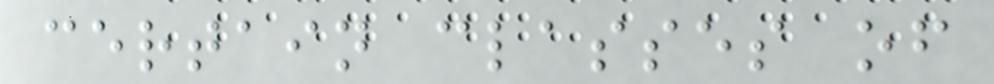certain classes of
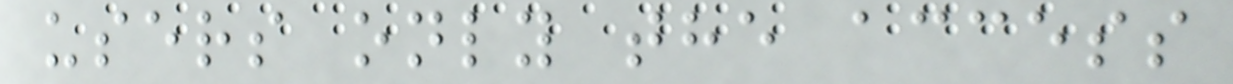users only the access
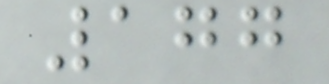177
